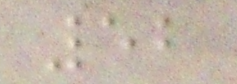52
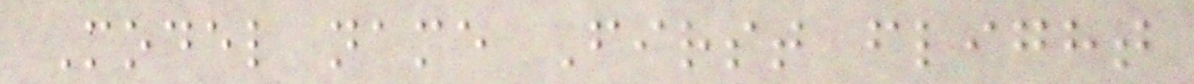Model name First flight
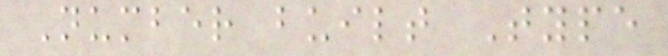Number built Type
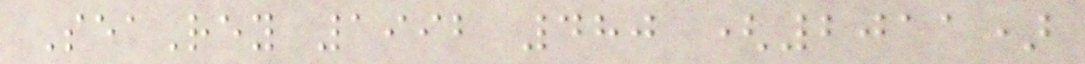SeaRey 1992 480 (2011)
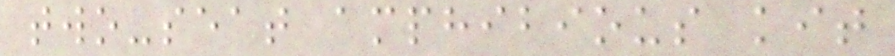two-seat amphibious kit
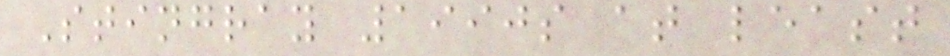Stingray 1990s at least
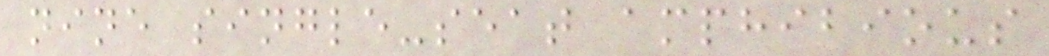nine single-seat amphibious
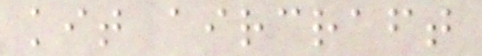kit aircraft
